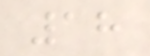18
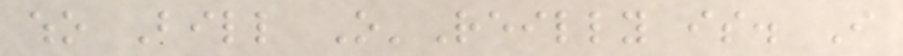who Bill O'Reilly is. I
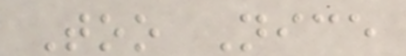Too Nice
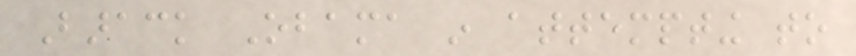Barack Obama in attempting to
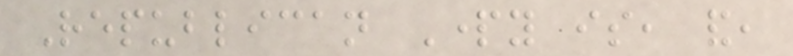Republican Party is, and,
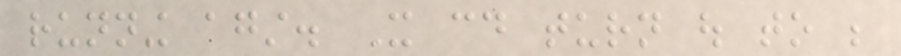running against. It could turn out to be
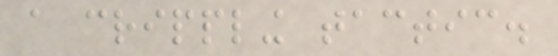a crippling tactic.
